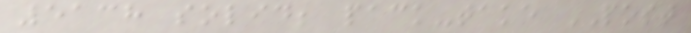5138 solid; pack-take POST
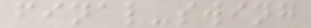final-swing
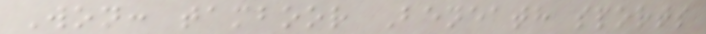Won: tamboor Beneath sports
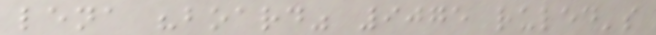lena "board" 9075 ruled's
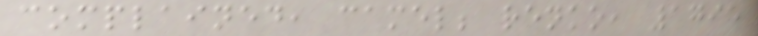complained, camel; renko, 1795
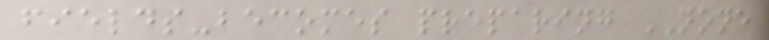fields-becomes preparing NONE
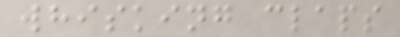whisking claps
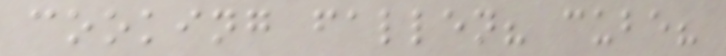cooking fallen? cube?
